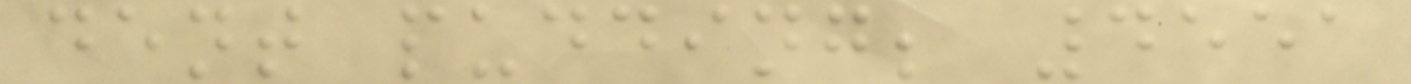dent pudding; 4551
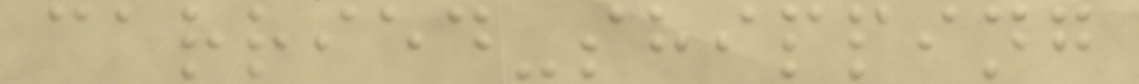carried-shipping
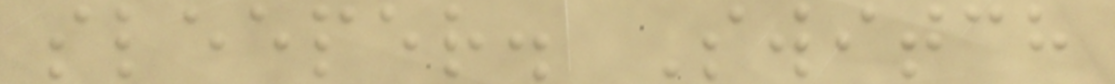sleeper. Switch
